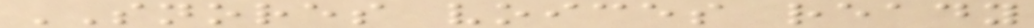SNORES voices ready
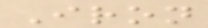Iron
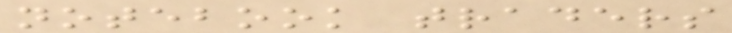notebook traders
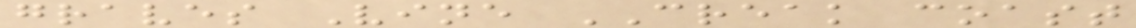graves Vine CREAK coast
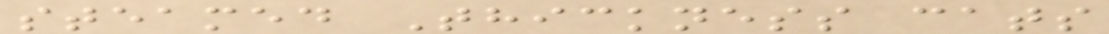steamed Thickness cats
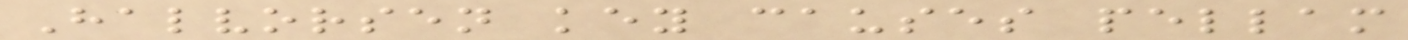Halvorsen key causes pellam
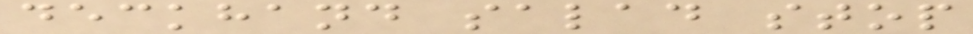deckhand salad stop
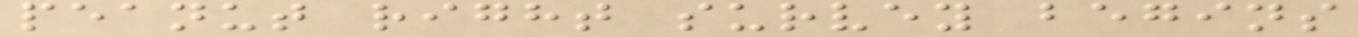peanut right survey begins
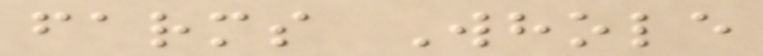farms Whole
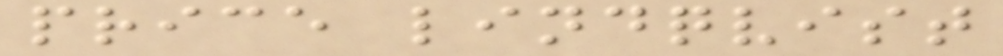price lindqvist
